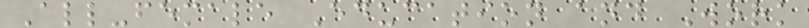All-female Education and Work
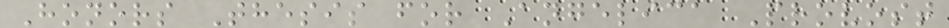Honors Thesis for Angelica Provost
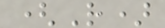(R)
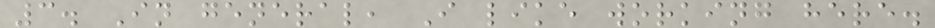3. In general, I like working here.
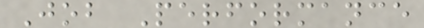Job Performance
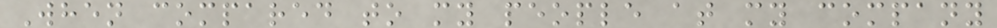When compared to my people at my company
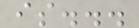is...
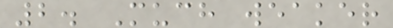2. Much weaker
